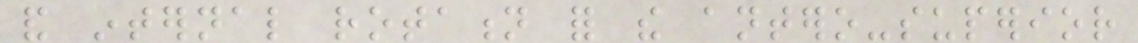and internal rotation for the antero-superior
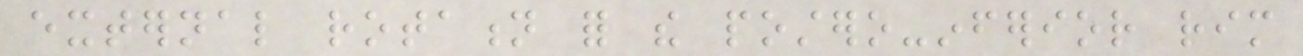external rotation for the postero-inferior rim
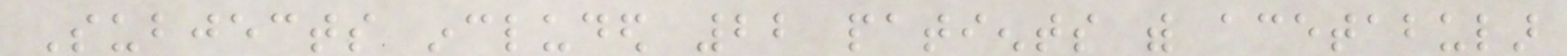Subjects included 22 patients with acetabular
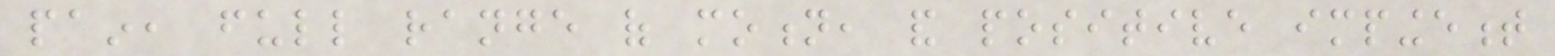pain, full range of motion, and positive impingement
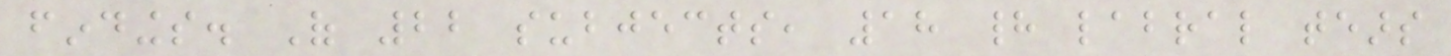findings. Of 22 subjects, 18 had labral tears
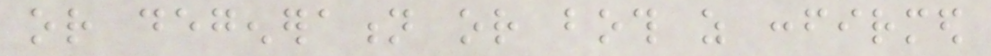or degeneration or both as confirmed
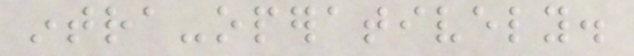intra-operatively.
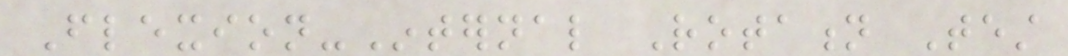Flexion-Internal Rotation Test
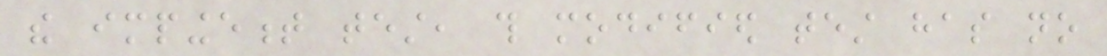the impingement test, this modified test has no
